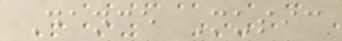Dance Music
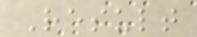Result
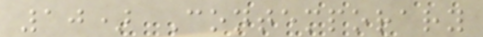10) Contemporary
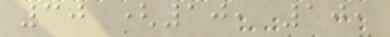30 (10, 10,
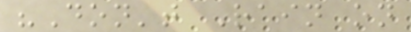"Don't Rain on
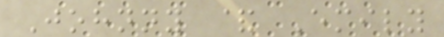Johnny & Emily
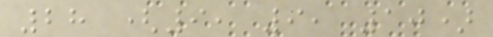28 (9, 9, 10)
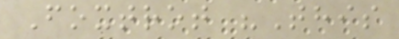Foxtrot "This
